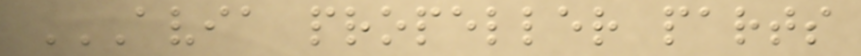AVIA PROPELLER PARTS
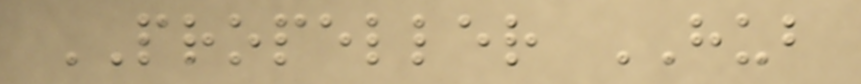PROPELLER HUB
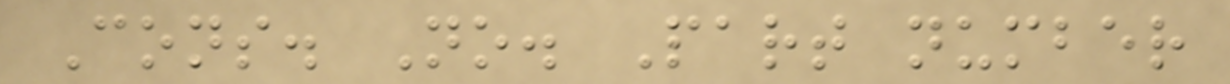Cons. No. Part number
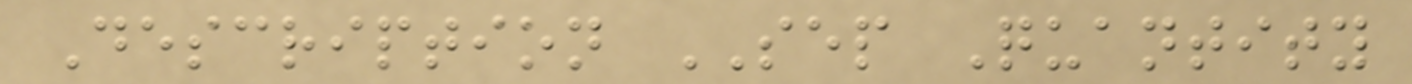Description SEP Quantity
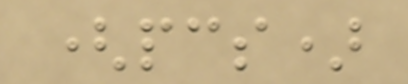(pcs)
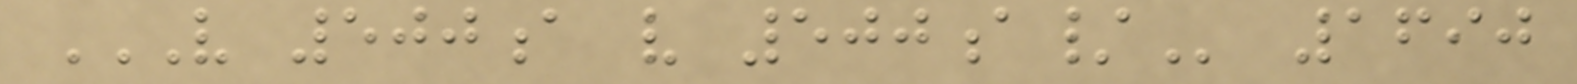V 500A V 500A/ 1690
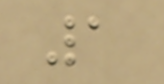1
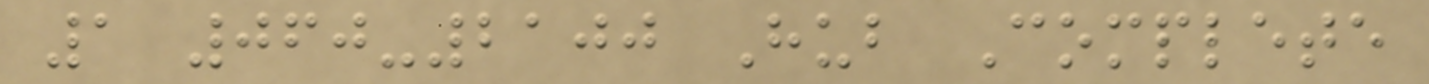1 060-2100 Hub Complete
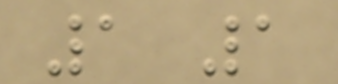1 1
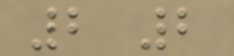2 2
